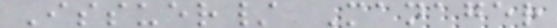Issuer/ Manager
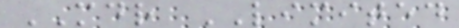MDR LIMITED
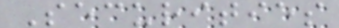Securities
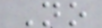No
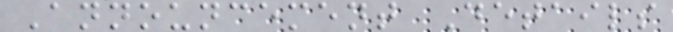Announcement Details
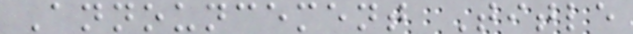Announcement Title
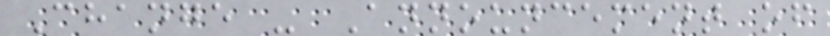Change - Announcement of
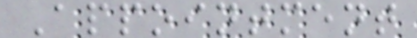Appointment
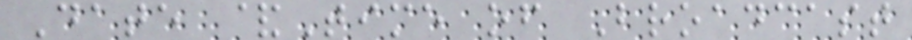Date &Time of Broadcast
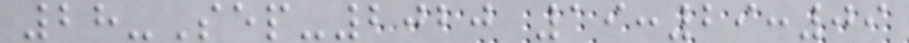28-Sep-2020 19:29:09
